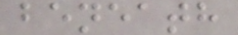beneath
